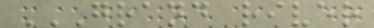GRAND RIVER
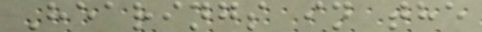Hearings in the
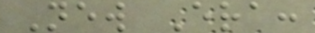New Era:
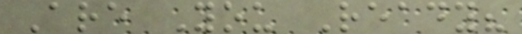Are You Ready?
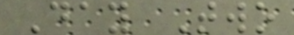Day Two
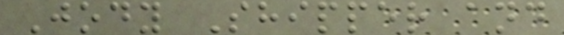Jody Shipper and
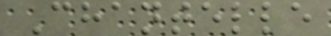Chantelle
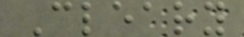Cleary
